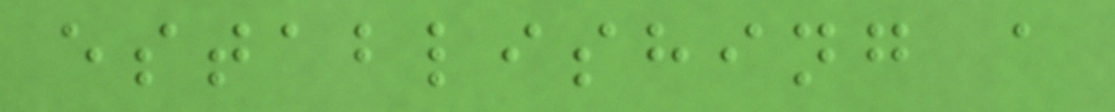establishing a
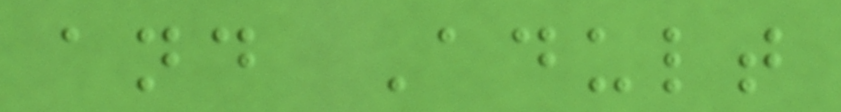and Adult
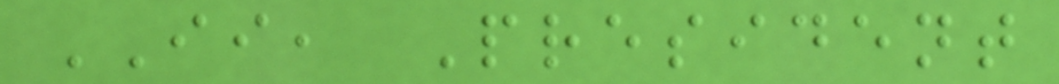II, President
